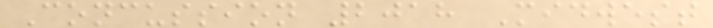Concussion 2018 Midwest
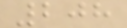208
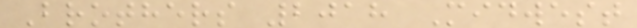Brothers 2018 Midwest
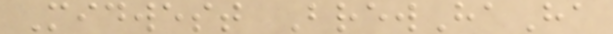Midwest BrewHaHa
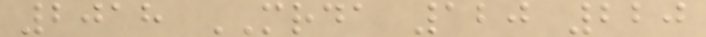2018 MRDA 120 220
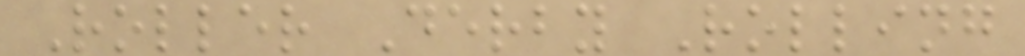Roller Derby Rolling
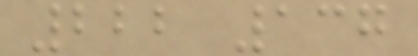222 137
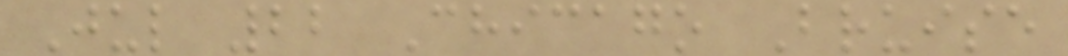Jul 22 Chicago Bruise
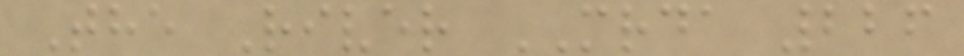The River MRDA 226
